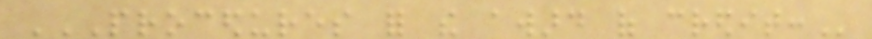PROCEDURES FOR THE AWARD OF CREDIT:
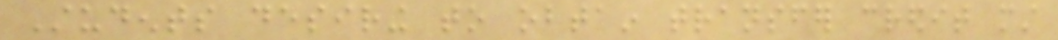Students desiring to obtain transfer credit must
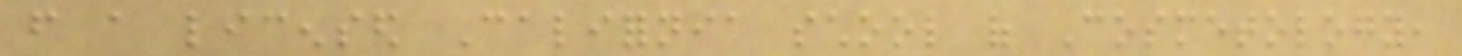from a licensed California school of Cosmetology,
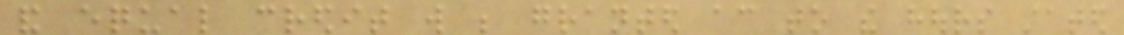and equal credit will be granted according to the hours stated
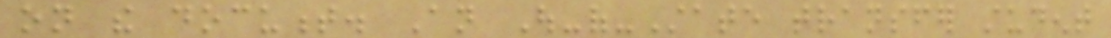on the document. An Out-of-State transfer student
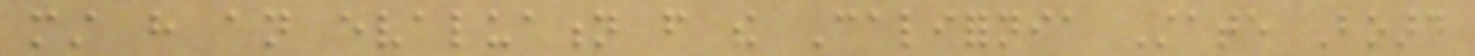must have an evaluation from the California State Board
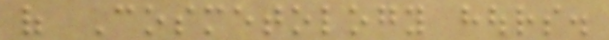of Cosmetology hours.
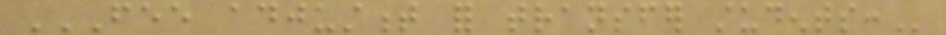FEE ADJUSTMENT FOR TRANSFER STUDENTS:
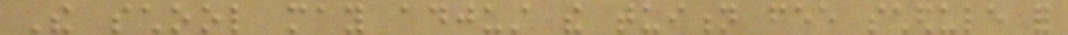The school may adjust the tuition fee schedule for
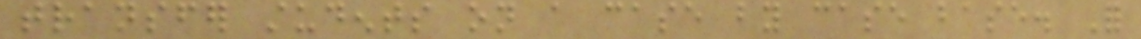transfer students on a case by case base. For
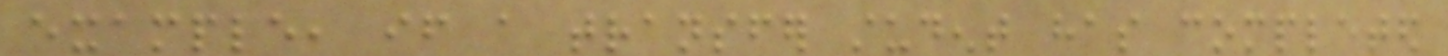example, if a transfer student has completed
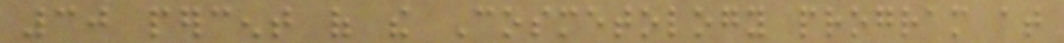30 percent of the Cosmetology program at
